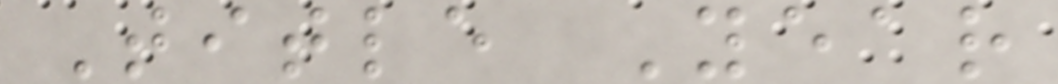Title Year
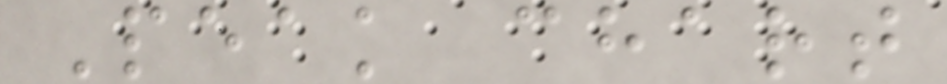Peak chart
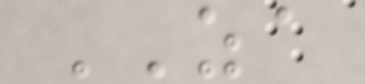ZA
